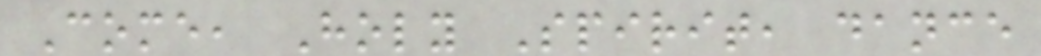Come, Holy Spirit, dance
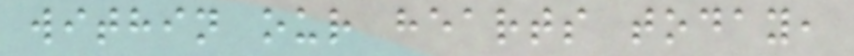within our hearts today,
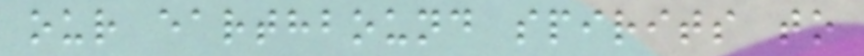our earthbound spirits to
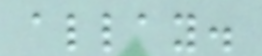allay.
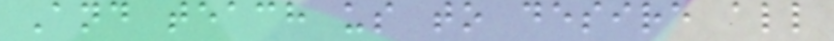And teach us to desire all
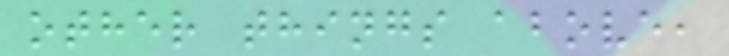other things above,
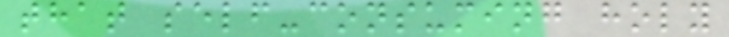that self-consuming holy
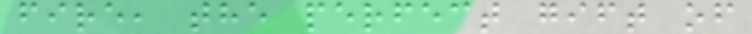fire, the perfect gift of
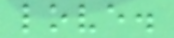love.
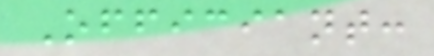Officiant:
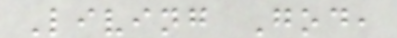Living God,
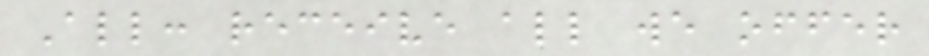All: receive all we offer
